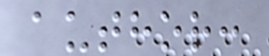author:
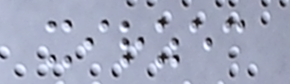xirzec
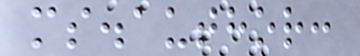ms.author:
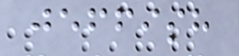jeffish
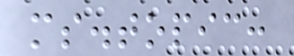ms.topic:
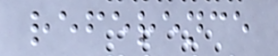reference
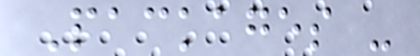Packages -
